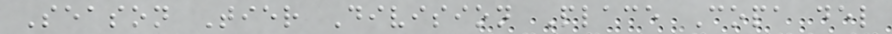Season Tier Division Place Copa del
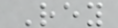Rey
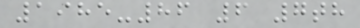1985-86 6 7th
